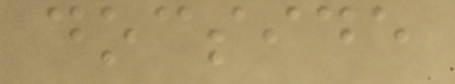docside
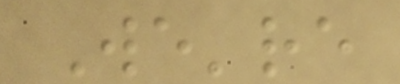We're
